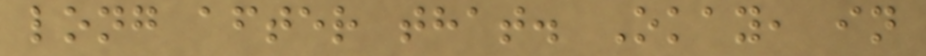long after that. Okay, in
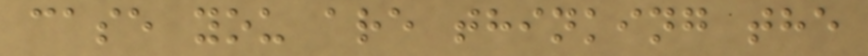case you are thinking the
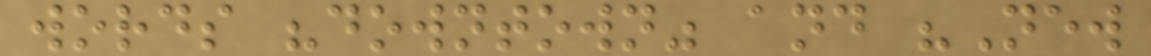words "downtown" and "New
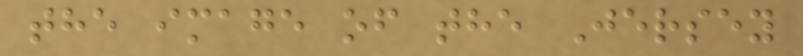the image of the Jersey
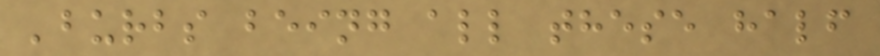'burbs being all these half
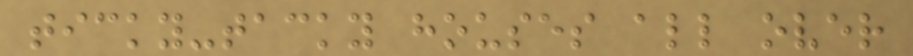ticky-tacky houses all over
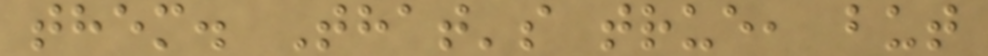them. That's true, but
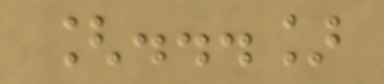[...]
